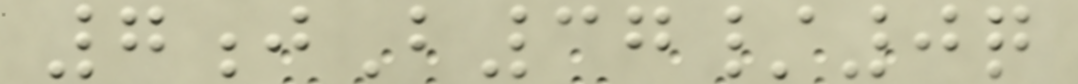7jB37/0q
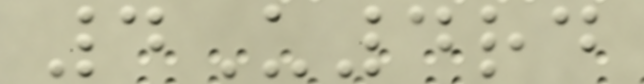4U4rd
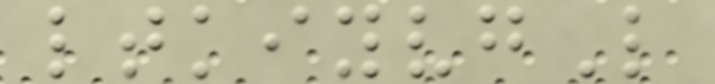ltkiyvgL
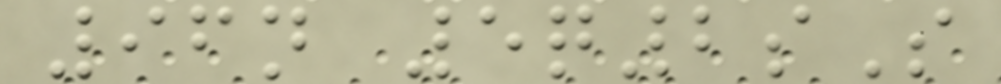96n 5q2sS
